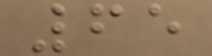65
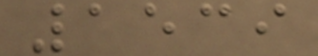1539
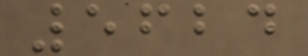5624
